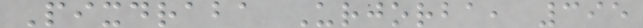Pixdraba Urjorba, 395
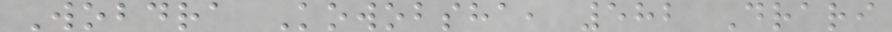Wobdra Kowobsha, 582 Drari
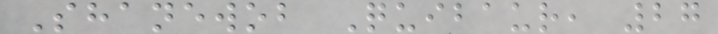Shanewob Quibaur, 27
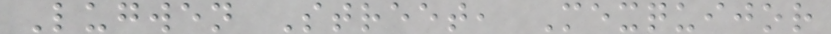Lugwen Street, Mexquijor
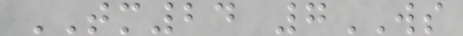TM24 7WS
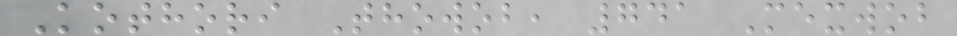Kothori Thowob, 741 Mexwob
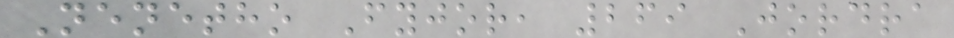Nenetho Fyjor, 269 Jordra
